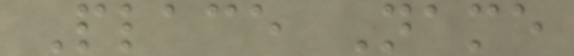Place Name
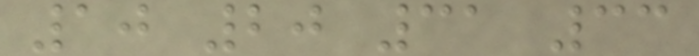10 20 31 33
